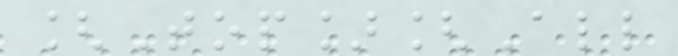[Top][All
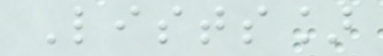Lists]
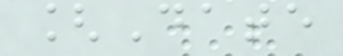[Date
